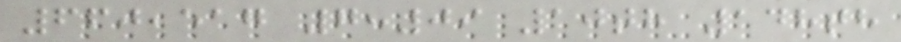660,517 7:09 10th 148th
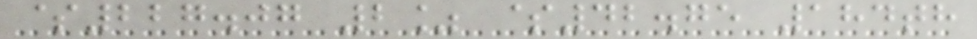$227.07 2% $42.75 184th
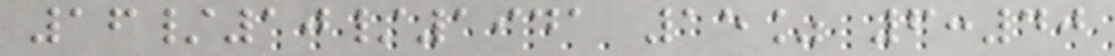16/10/1941 15% 6:40
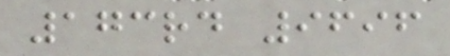173rd 9696
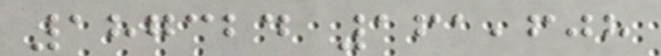187324 161,608
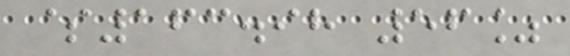$163.98 56%
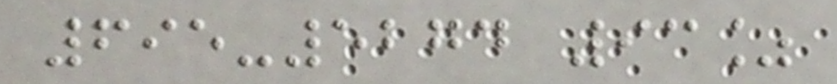695-5274 93%
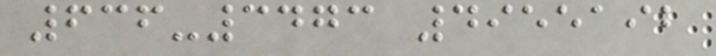636-3473 4955192
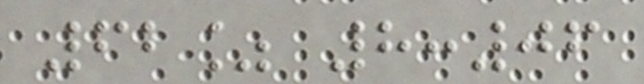62% 8:06
